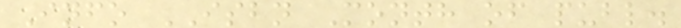Info ISBN Month of publ.
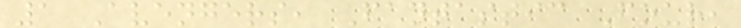1 Avengers, Fantastic Four,
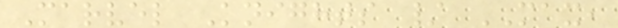Marvel Knights / MAX,
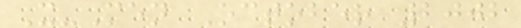X-Men October 2002
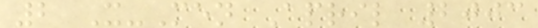2 X-Men April 2003
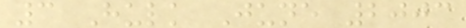3 Hulk June 2003
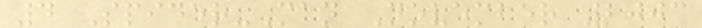4 Spider-Man November 2003
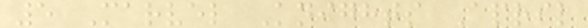5 Marvel Knights April
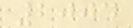2004
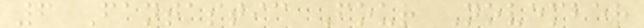6 Fantastic Four November
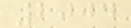2004
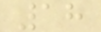18
